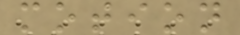motion
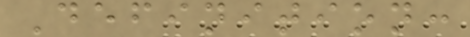Definition:
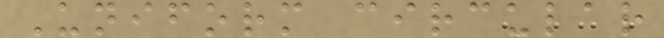Uniform circular
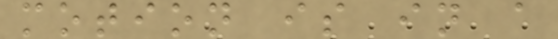motion is in a
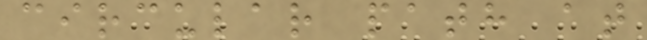circular path at
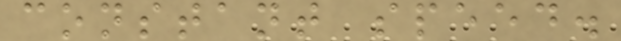constant speed.
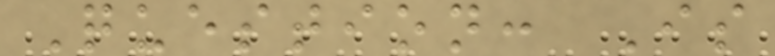Question: Is
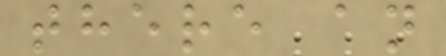there an
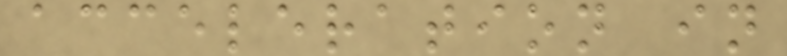acceleration in
